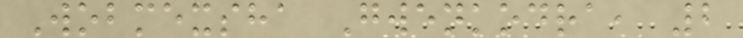Wobmexsha Gwenkodra, 2
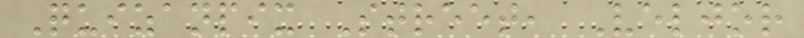Quizanpix Street, Veljor
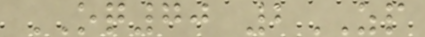OQ70 2ZP
